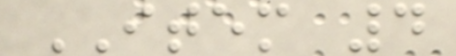ITEM 4
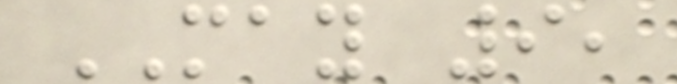MAY 9,
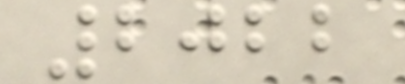2022
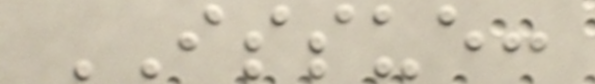ISSUE:
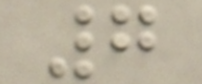7
